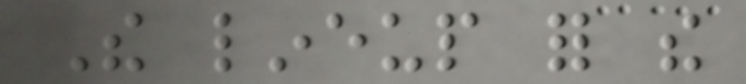The lineup for the
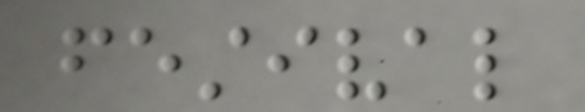festival
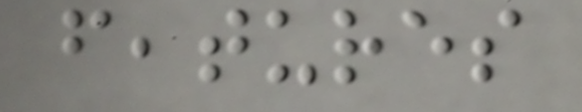features
